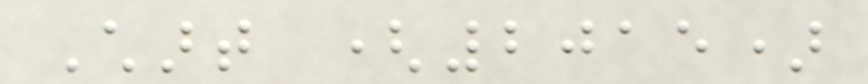Chart (2015)
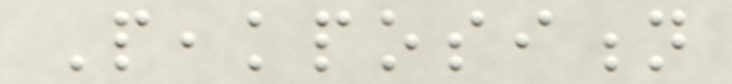Peakposition
